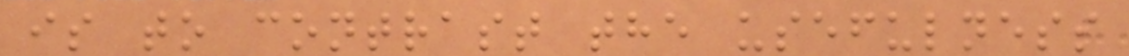is to contrast the usefulness
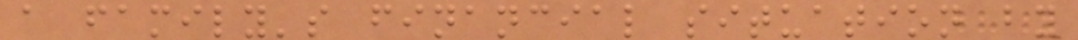a family's financial situation by
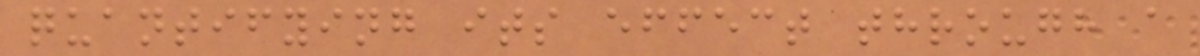quantifying its effect through a
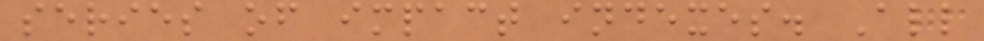series of impact indexes. All
